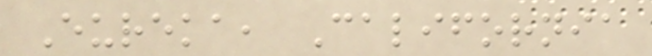Eureka, California
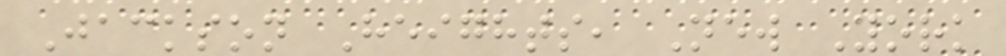Jackson Heights, New York
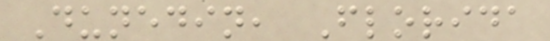Dunedin, Florida
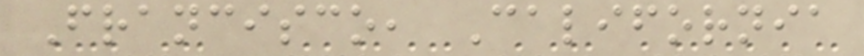Francisco, California
